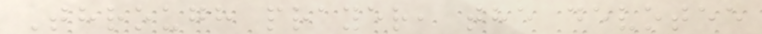Through prayer, the devotee
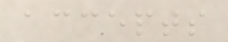accepts
